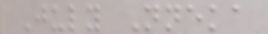July Nneka
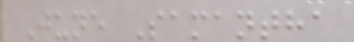June Samantha
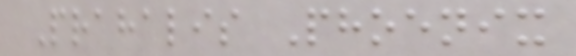Prahalis Phoenix
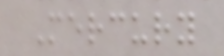Mercury
